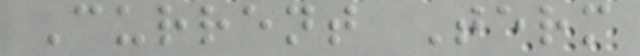Current Term
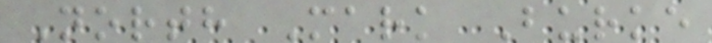North Mark Burke
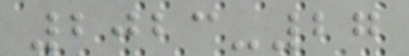2023-27
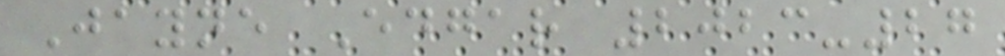Jayne Edgar 2023-27
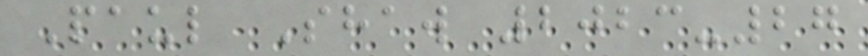Paul Shaw 2023-27
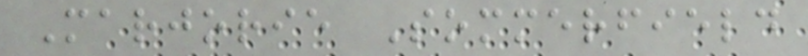Marjorie Sommerfield
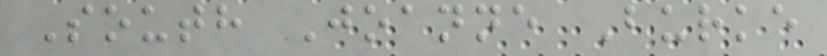South Joanne Burke
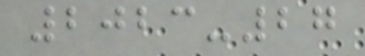2023-27
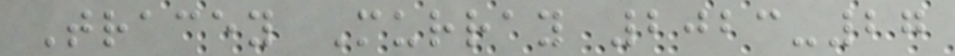Tracey Murray 2023-27
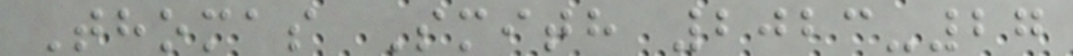Thomas Smith 2023-27
